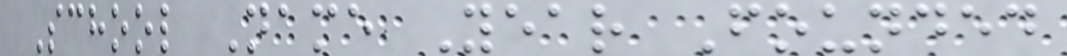School Name Year Founded
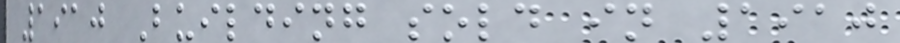1910 Building sold in 1910
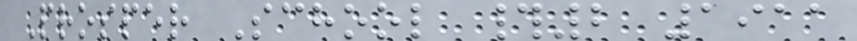Prosper School #2 1911
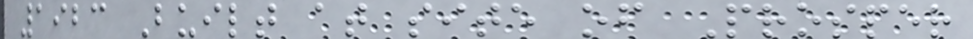1923 Built at site of Prosper
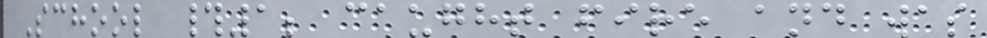School #1; caught fire and was
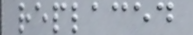replaced
